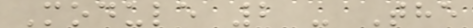Module 2 - The
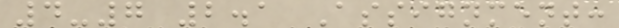4-7 2.1 Assignment:
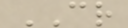CR
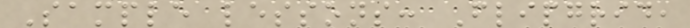Sample lessons: Flipgrid,
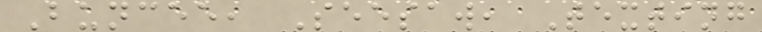Buncee, Seesaw, Texting
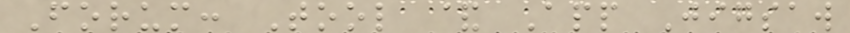Forum: Tool & App Jigsaw
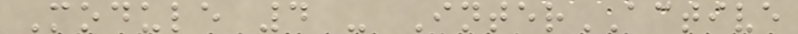Module 4 - InterACTIVE
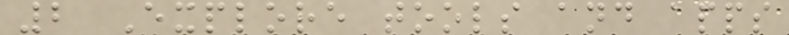2 Explore tools and apps
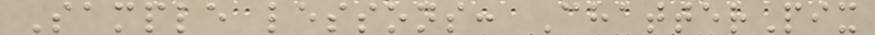Sample lessons: ChatterPix
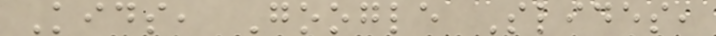Kids, Google Slides,
